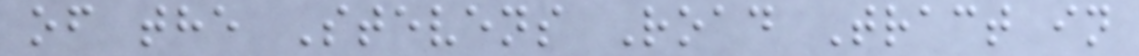of the Stevens Road Tract in
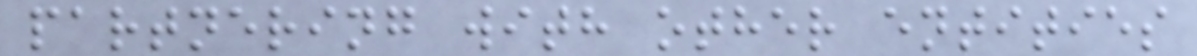partnering with other entities
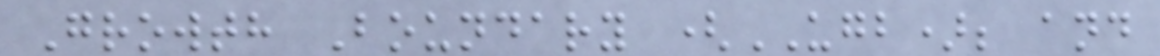Growth Boundary (UGB); and
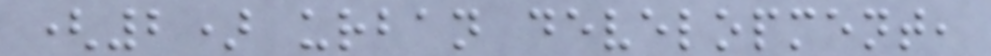(2) urban development,
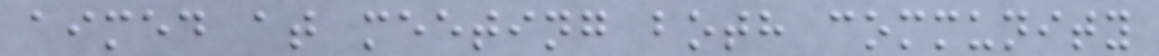aimed at meeting both community
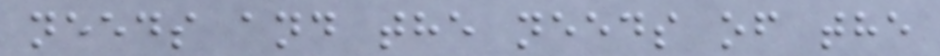needs and the needs of the
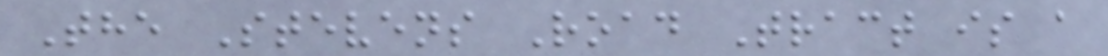The Stevens Road Tract is a
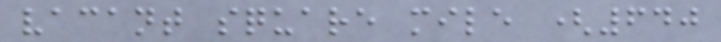vacant square mile (640
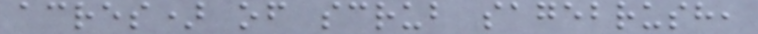acres) of scrub sagebrush,
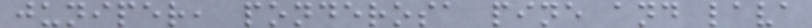juniper, ponderosa pine and lava
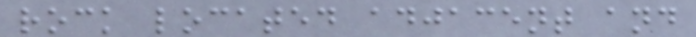rock located adjacent and
